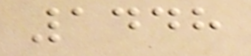1448
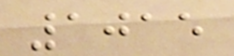1015
